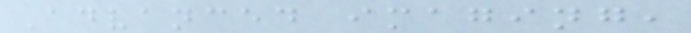Advanced imaging,
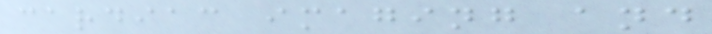cardiac imaging and
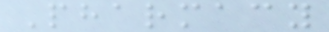Pharmacy
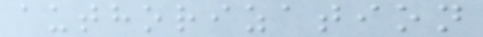authorization
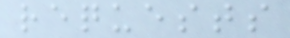requests
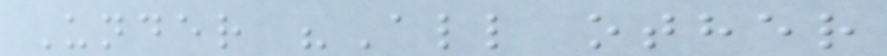Under "All other
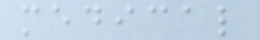medical
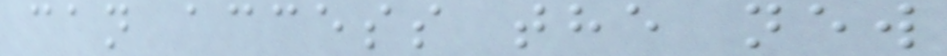can access the new
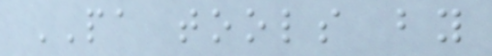PA tools by
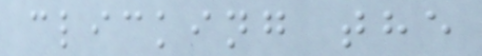clicking the
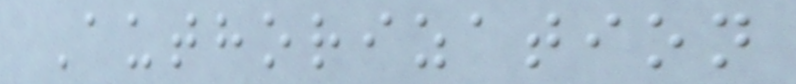Authorization
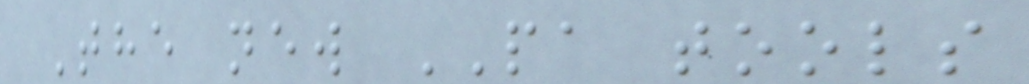The new PA tools
